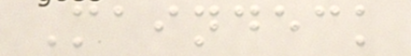Maindeck
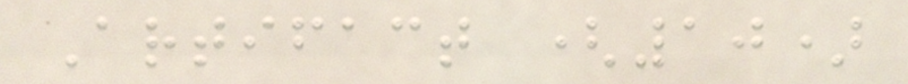Artifact (10)
